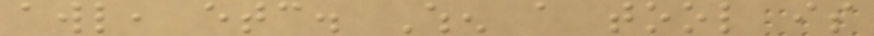awl, etc. When a tool is
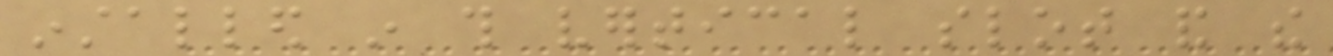installed in this vertical slot and the
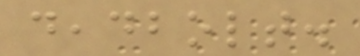deadbolt.
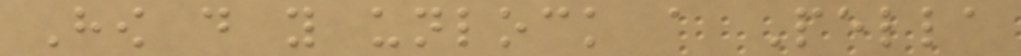How do you unlock a Pella
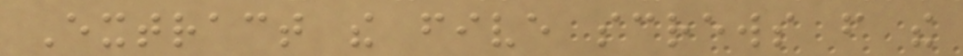Extract the five screws from the
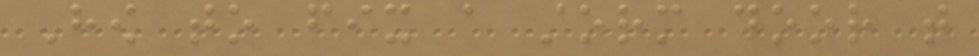How to fix a storm door that
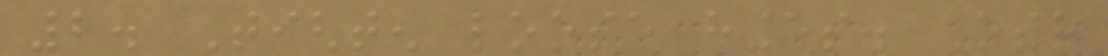2. Tighten loose hinges. Other
